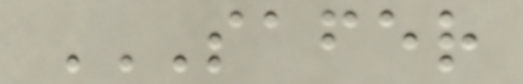SAFER
